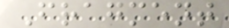Fragment
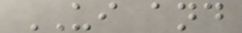UI and
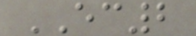EC2
